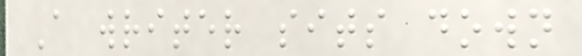A writer sits down
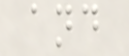and
